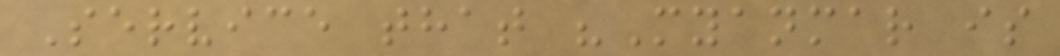Service that "Myanmar is
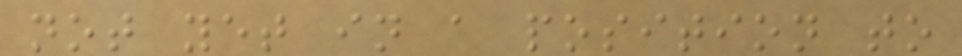not yet in a position to
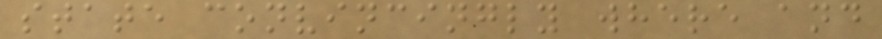state convincingly where and
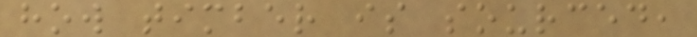how timber is sourced,
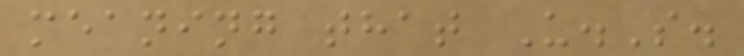meaning that U.S.
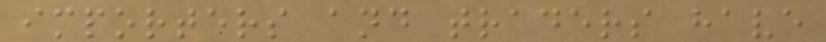importers and traders have
